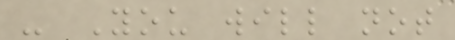- You will not
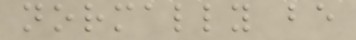normally be
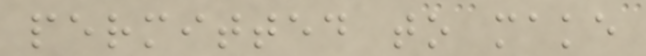permitted to make
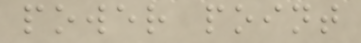power point
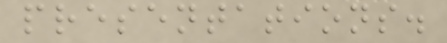presentations.
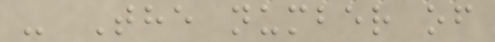- The number of
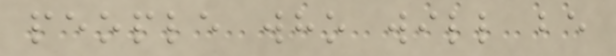people who will be
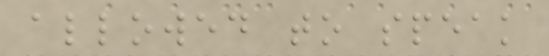allowed to speak
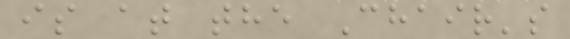is at the Chair's
